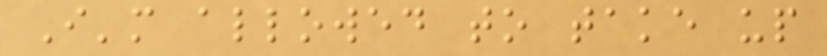I'm allowed to take up
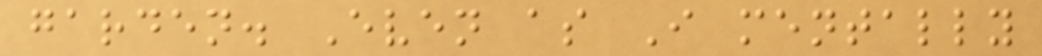garden. Even as I mentally
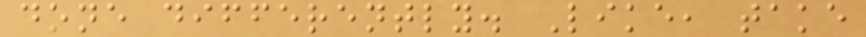done differently. Like, take
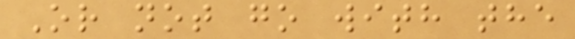Or not go with the
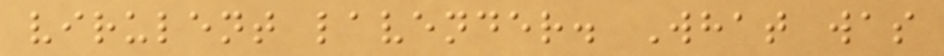virulent lavender. What was
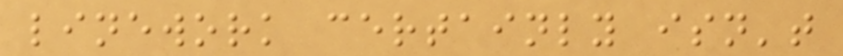linework certainly isn't
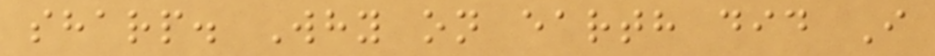sharp. Why on earth did I
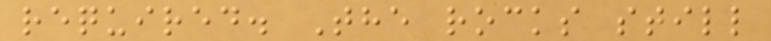required. The rocks still
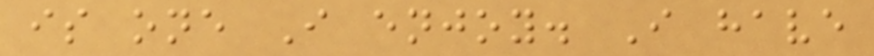is one I enjoy. I have
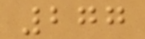277
